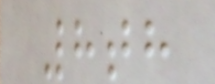8th
